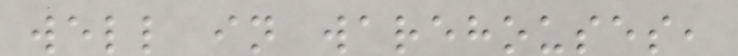well in warehouses,
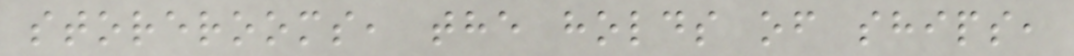storerooms, the holds of ships,
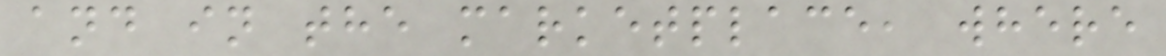and in the marketplace, where
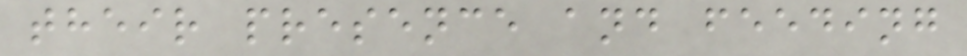their presence and feeding
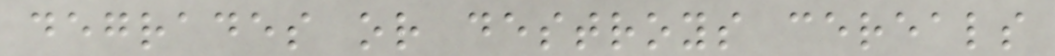degrades or destroys cereals
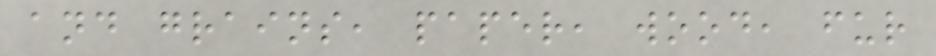and grains, paper, wood, fur
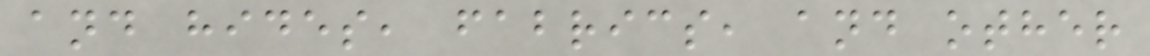and hides, fabrics, and other
